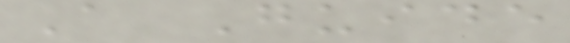A Guide
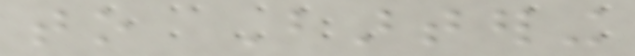to Bartering
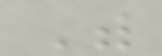With
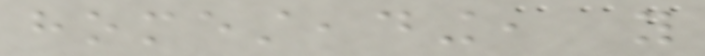homesteading, you
